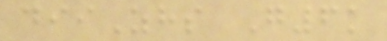diiZhs G6k
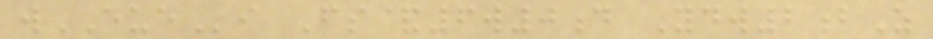wEUEi Fs&6w0d Ydw2bZ
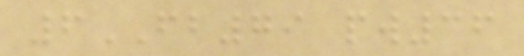6FB79 pw36
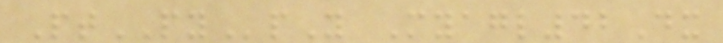PtPYpY Myagl42Dx
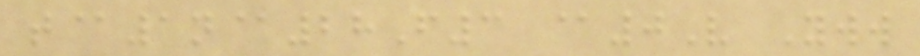t@1n@28F3 @0V Yww
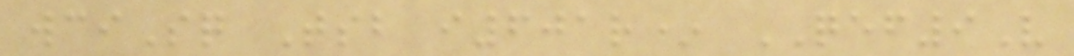wciSq Tsb i601r* QEF9V
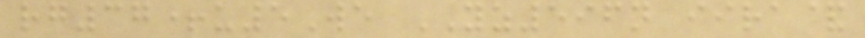rg37+u5We YZ596n iira&
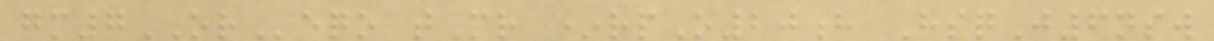gm7OReqo tMr *rpO20h HsqJ6nsw
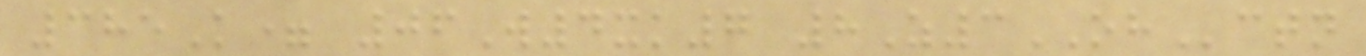385K= 06W4xk7 8Z3OHctn
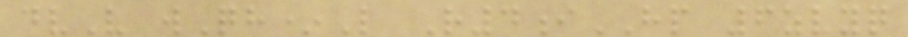dvV wQh*L R4iHP 6zvyq
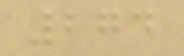274
